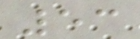53
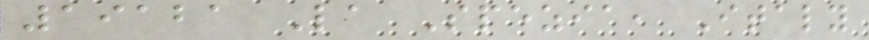19121 La Spezia, Italy
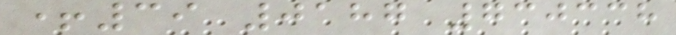+39 0187 730338
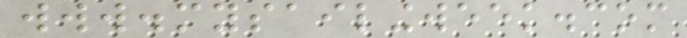www.mysailingweek.com
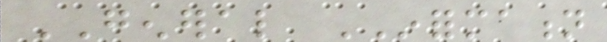GENERAL INFORMATION
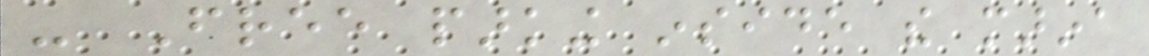- Free parking inside the marina
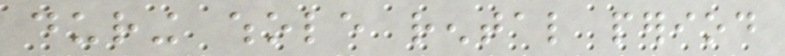during whole rental period
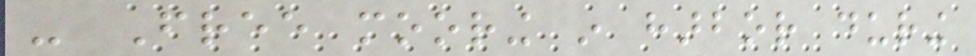- Free mooring in harbor during
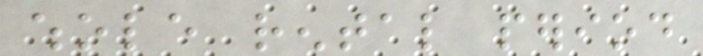whole rental period
